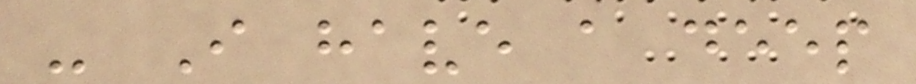- I have a deep
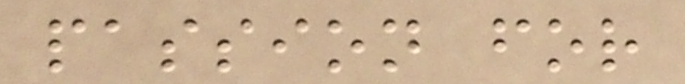passion for
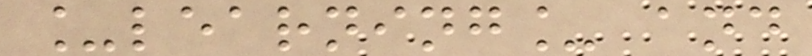_learning_ and
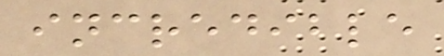incredible
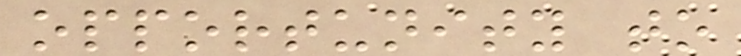opportunity to
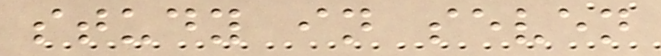study in seven
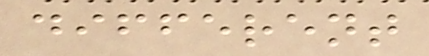different
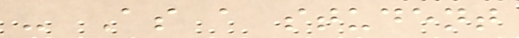- As a student
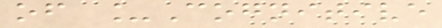of _Cognitive
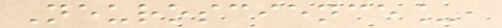Neuroscience_,
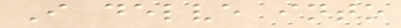I delve into
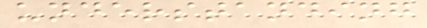understanding
